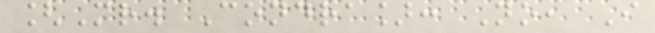[Mr. Condra]: No, I
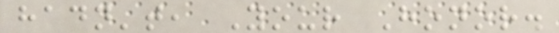hadn't, Your Honor.
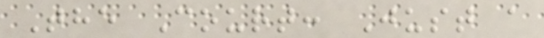The Court: Just a
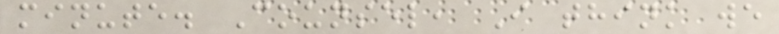minute. Counsel, I think we
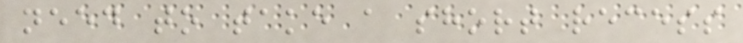need to take a short recess
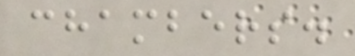chambers.
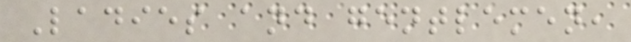Ladies and gentlemen,
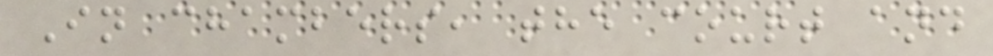In chambers, the court and
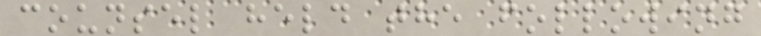counsel held the following
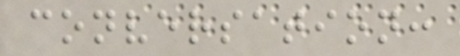conversation:
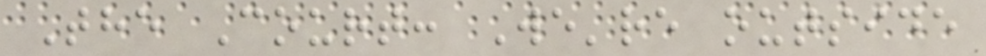The Court: We're outside
